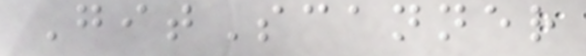GitScanner
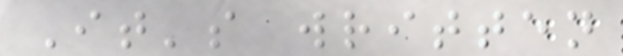It's written
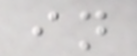in
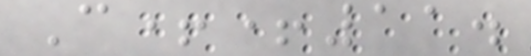C++11.
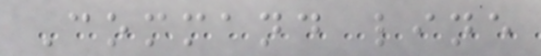Command line
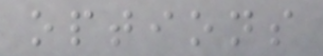options
